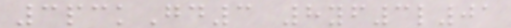3pckGd3 8yf3l01
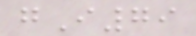gI79
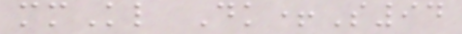mmKl Dk+S94
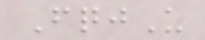FqjU
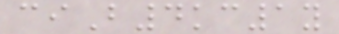ciB4kc1y
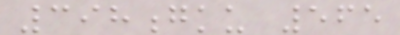398gku 565
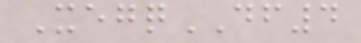XegqDF4
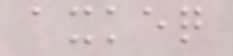axkeq
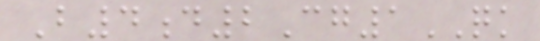B4d2Cg1QK
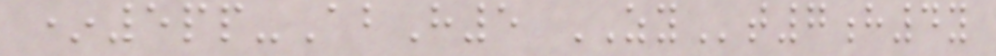*5pp-AbH5 ZYt7h4y
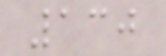130
